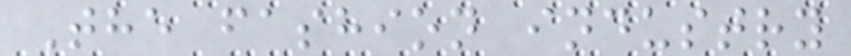The fashion industry
